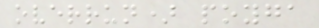overrun) poyga
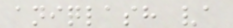aniqlash va
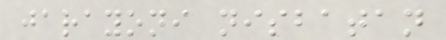jarayoni nisbatan
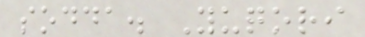sodda. Yuqori
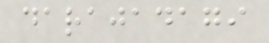darajadagi
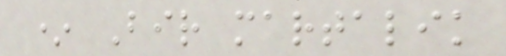* Bir martalik
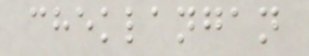cheklangan
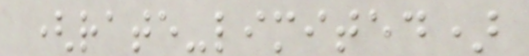(rate-limited)
